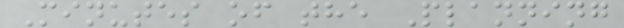Minutes of the Planning
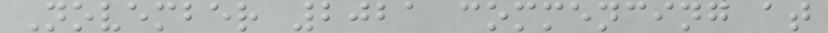November 2021 commencing at
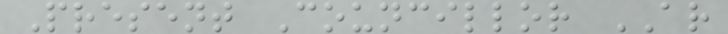Present Councillor AR
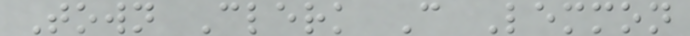Town Clerk C Lemmon
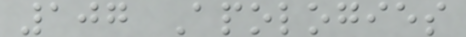107 Apologies
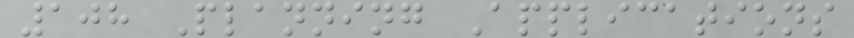108 Planning Applications
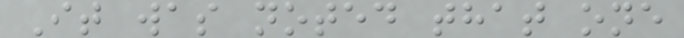It was noted that one
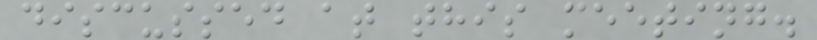discussed at this meeting.
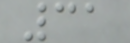31
